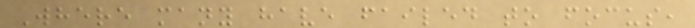Where many have failed to focus,
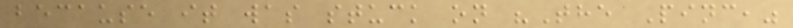because it was stuck on "The Pinc,"
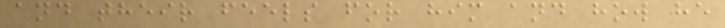and their feels for him and how he
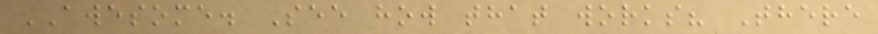AWESOME. See how that works? There
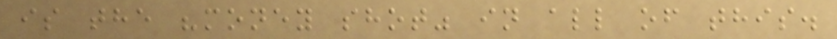is the "money shot" in all of this.
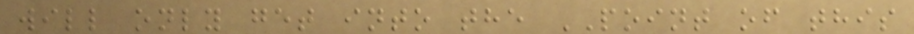will only get into the POINT of this
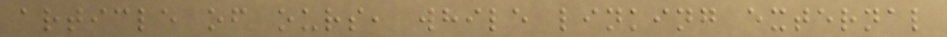article of ours, while linking external
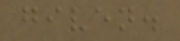given.
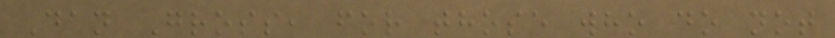Dan Gross, for those who do not
